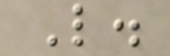L.
